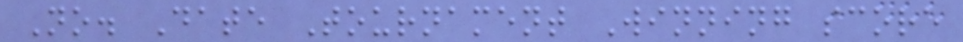No. Date Tournament Winning score
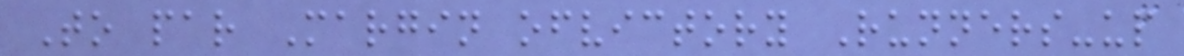To par Margin ofvictory Runners-up
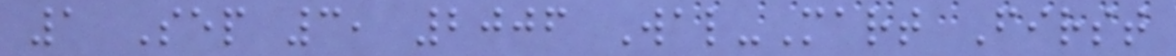1 Sep 3, 2006 Wal-Mart First
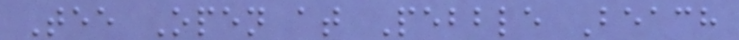Tee Open at Pebble Beach
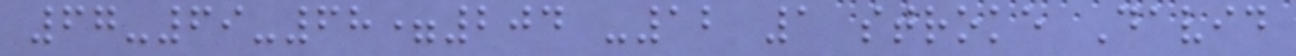67-69-68=204 -12 1 stroke David
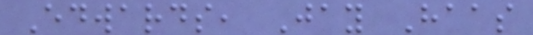Edwards, Jay Haas
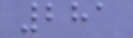281
